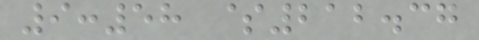9:58 $212.37
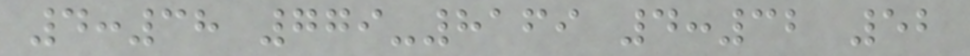4:38 779-8169 4:32 52
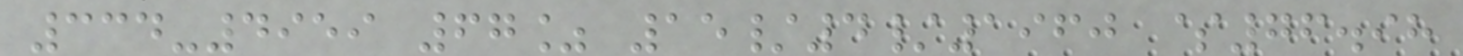334-4959 67% 15/4/1960 $76.98
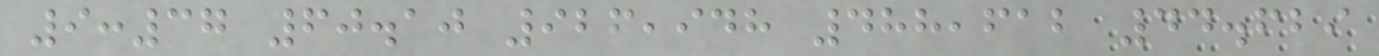9:37 60.10 926,948 488,612 44.629
